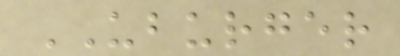UBURGER
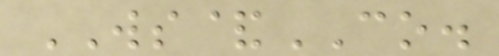WS&CO.
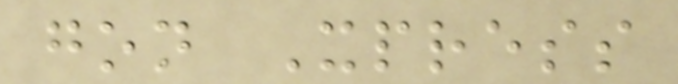gon Xpress
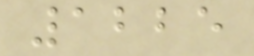1225
